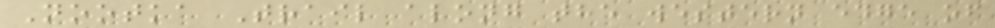Nootka Trail along the western edge of
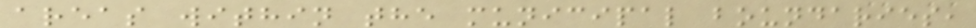areas within the municipal boundaries,
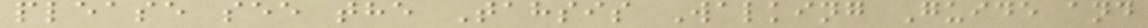please see the Tahsis Walking Guide and
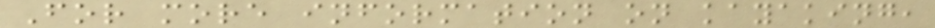For more information on kayaking,
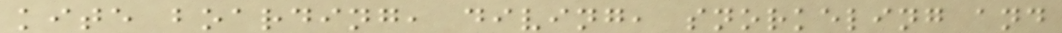kite boarding, diving, snorkeling and
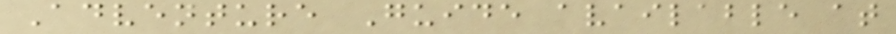Adventure Guide available at
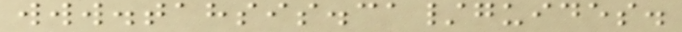www.tahsis.ca/guides.
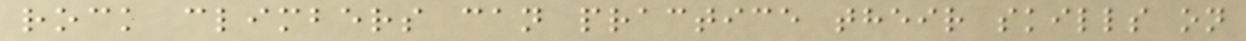rock climbers can practice their skills on
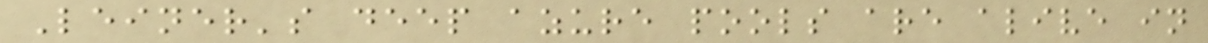Leiner's deep azure pools are alive in
